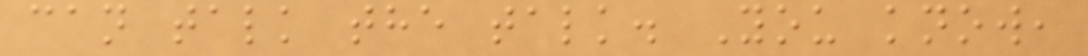can talk the talk. You know,
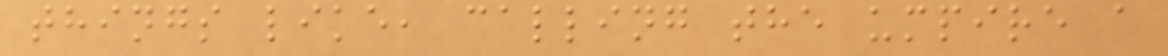things like, calling the umpire a
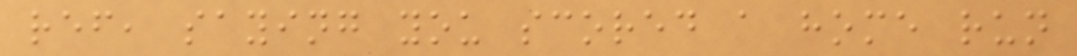ref, saying you scored a home run
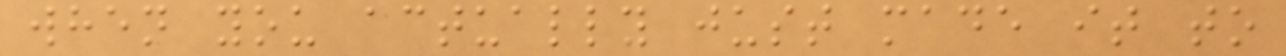when you actually just made it to
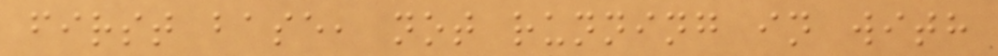first base, not running in with
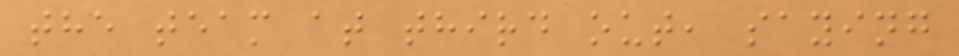the team at third out, saying
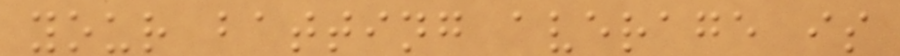your batting average is
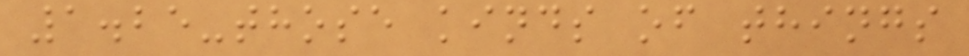1.25-those kinds of things
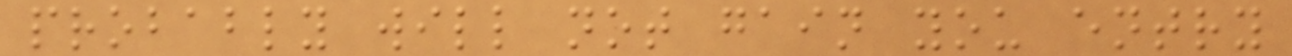probably will not gain you entry
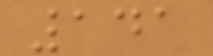141
